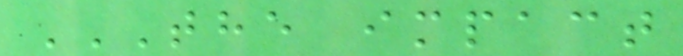THE IMPACT
